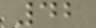42
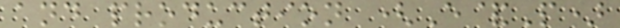and production (E&P)
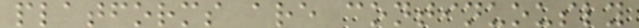platforms are continuously
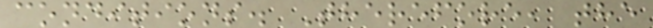conditions. Therefore, the
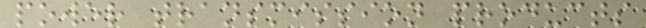power transmission products
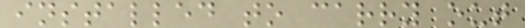installed to carry out
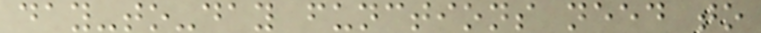day-to-day functions need to
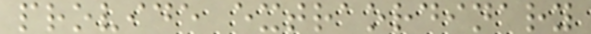provide extraordinary
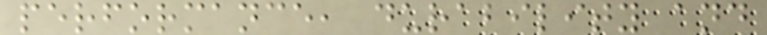performance, durability and
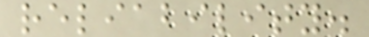reliability.
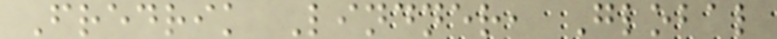Fredrik Lindner, Global
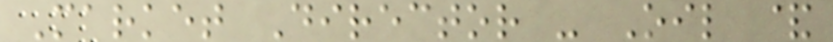Market Director - Oil &
